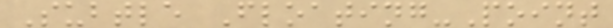Subtle Floating-Point
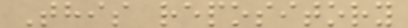This repository
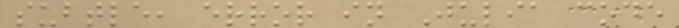subtle, error in Julia code
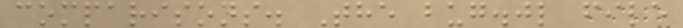comparisons. The bug.jl file
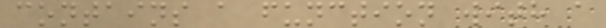contains a function with a
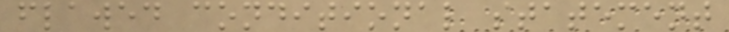flawed conditional statement
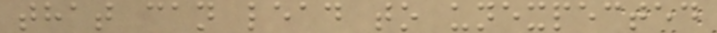that can lead to unexpected
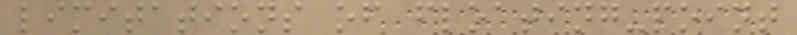limitations of floating-point
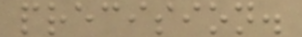precision.
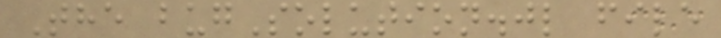The bugSolution.jl file
